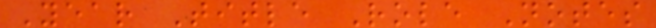Year Title Role Notes
